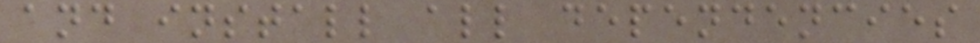and install all dependencies
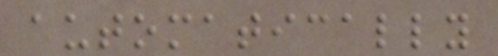automatically
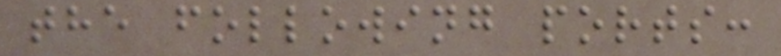the following ports:
